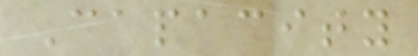Capacity
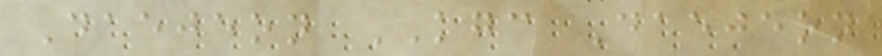Daejeon KGC Daejeon
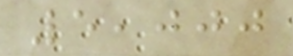5,000
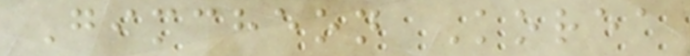Gimcheon Korea
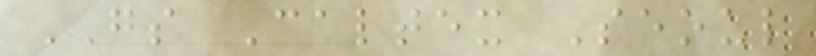GS Caltex Seoul
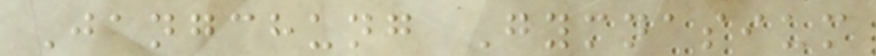Jangchung Gymnasium
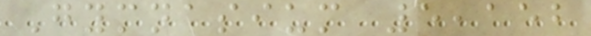Gymnasium 5,152
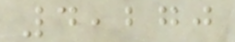4,270
